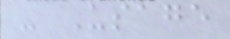- Usage
